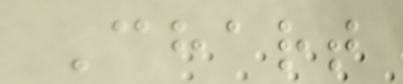Chart
